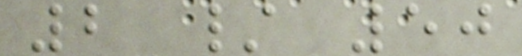2 / 50
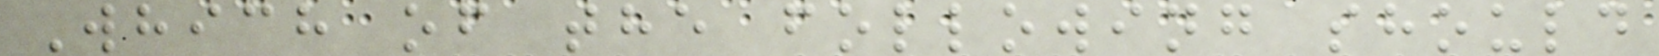Which of the following should
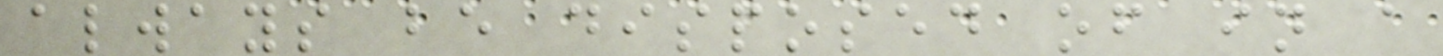always be disposed of in a
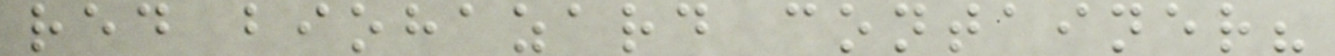red biohazard container?
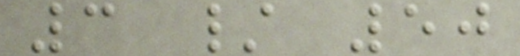3 / 50
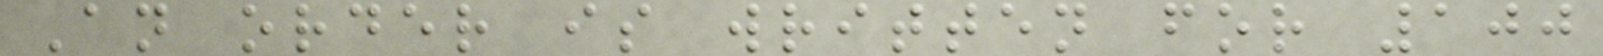An order is written for 100
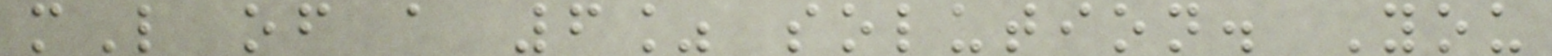mL of a 6% solution. You
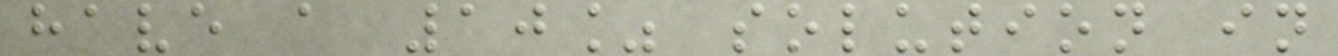have a 10% solution in
